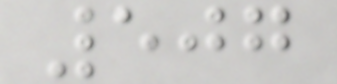507
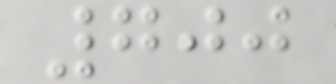700
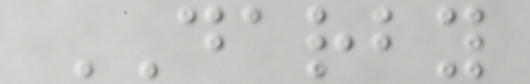DARBY
